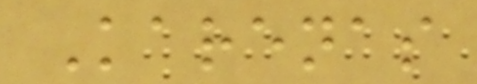Karenas
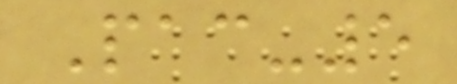Pac-5
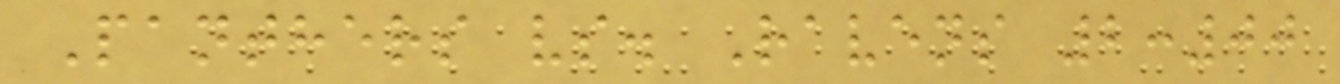Panthers vs. Ravens 2:00
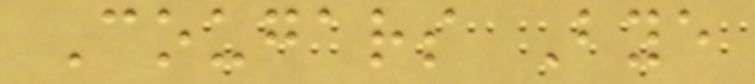Cougars Bye
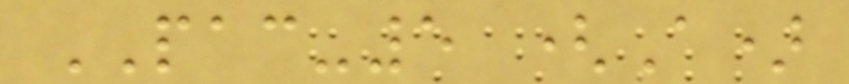PAC-5 (A)
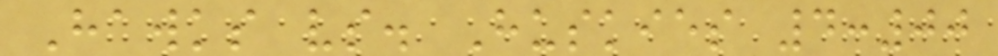Hawks vs. Huskies 4:00
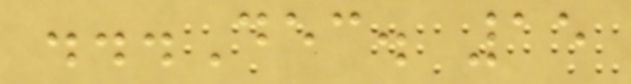...Dec. 15
